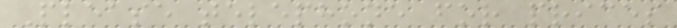Please telephone for prices
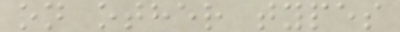on other types
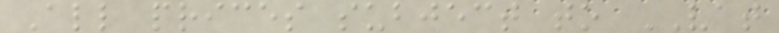All prices subject to VAT
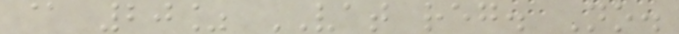@ 20% VAT reg. No.
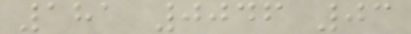181 0046 03
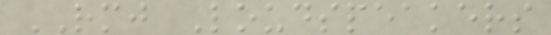RMJ Loudspeakers
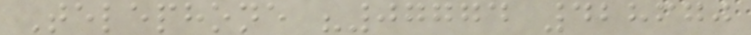Telephone "07774 428670
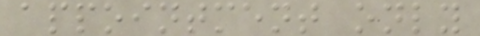appointment only
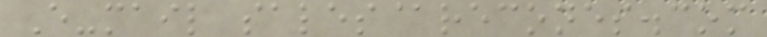E-mail sales@recones.com
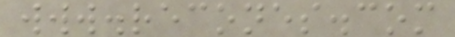www.recones.com
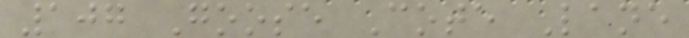107 Goose Cote Lane
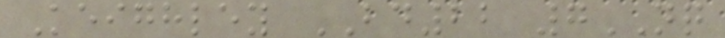Keighley BD22 7NQ
